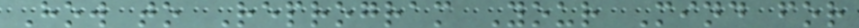How to Reprogram Your Mind for
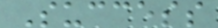Success
